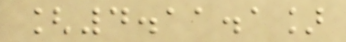[4.11.1]
